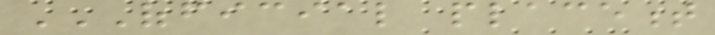OFFICIAL PLACEMENT
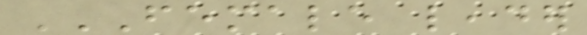FEMALE LEADER
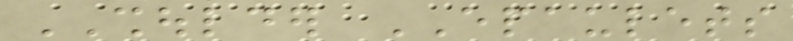SHOULDER EPAULETS
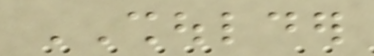SHOULDER
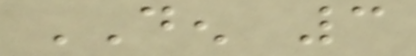DEN 3
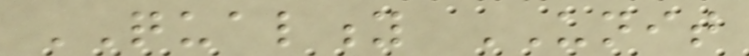QUALITY UNIT
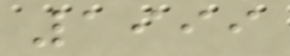1999
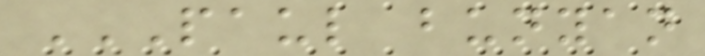PAUL BUNYAN
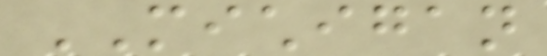MICHIGAN
